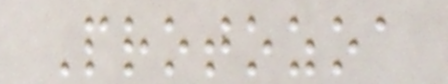Protozoa
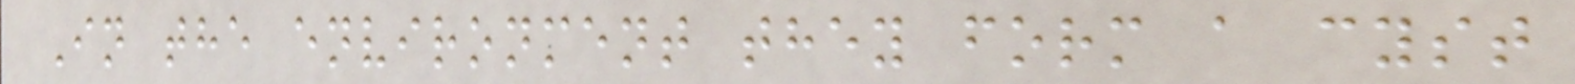In the environment they form a cyst
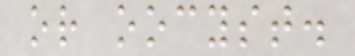or oocyst.
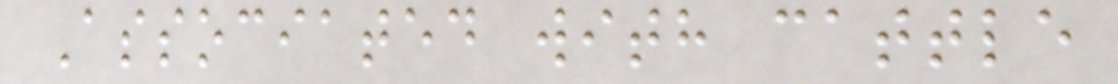Associated with cattle
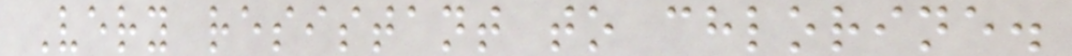Very resistant to chlorine.
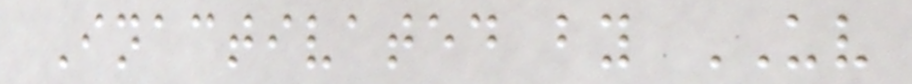Inactivated by UV
